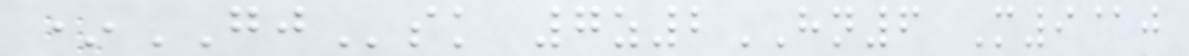*GJsk 7z2HN6 M9@j
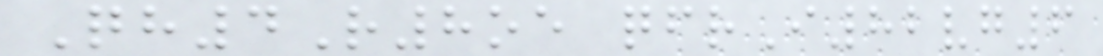Qh4R8oe qfrI82vg6
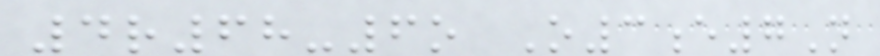4r68-6o O3e7N
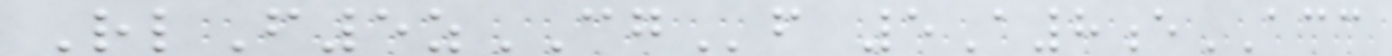RlF5zCGf 5A8eACC
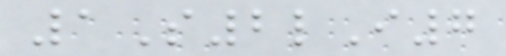1S2lI7
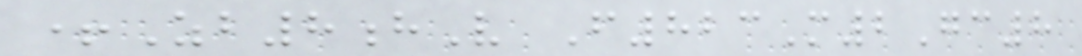+Zb8hV F823M2Gc8
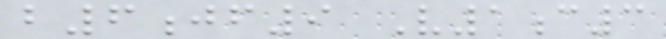b6jf9 V1c3
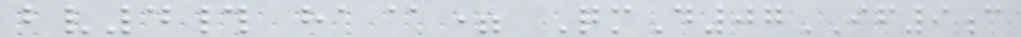bv4# ha@= QmD07IF9c
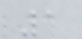1
